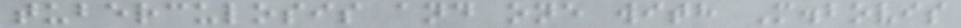tuberculosis and one with M.bovis
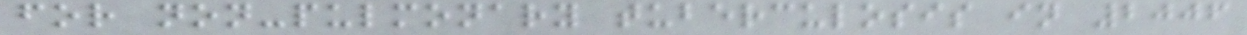for non-pulmonary tuberculosis in 2006
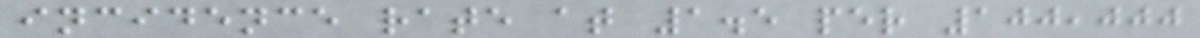incidence rate at 1.5 per 100,000
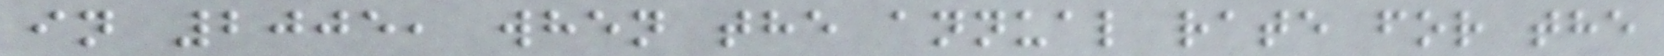in 2005, when the annual rate for the
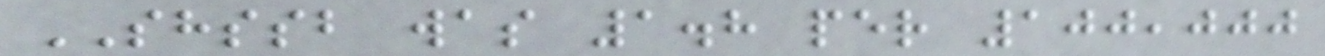SHSSB was 1.8 per 100,000
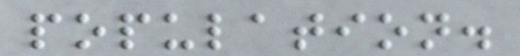population.
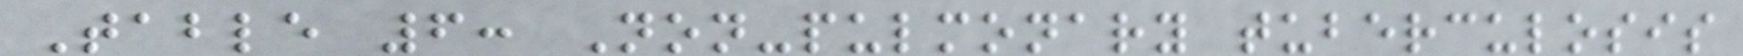Table 6: Non-pulmonary tuberculosis
